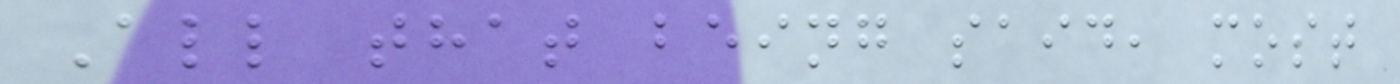All that being said, most
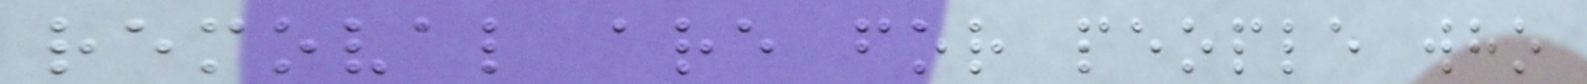removal are for people who
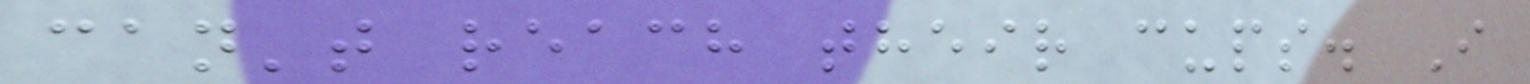can't reach their cups. I
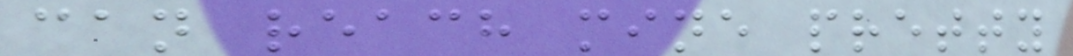can reach mine pretty
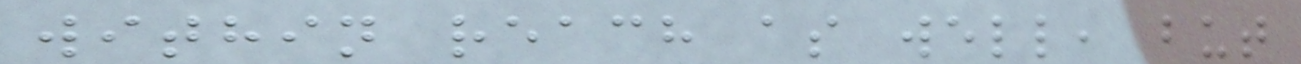within reach as well, but
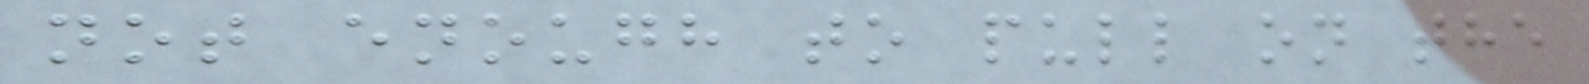not enough to pull on the
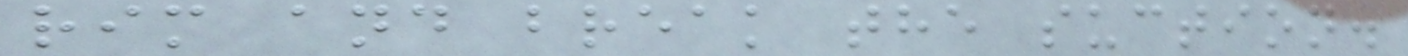rim and break the suction.
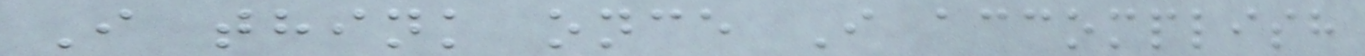I think once I accomplish
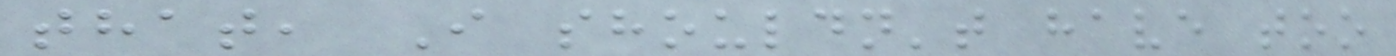that, I shouldn't have too
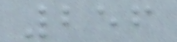256
